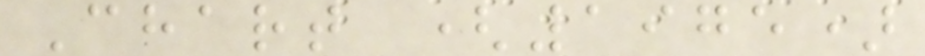Chart (1975)
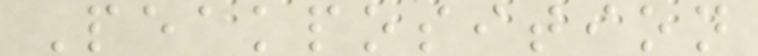Peakposition
